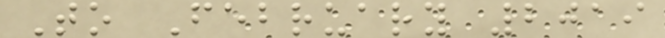To February 2019
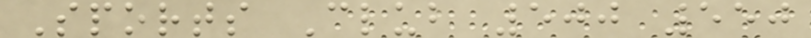Sports Club 500 550
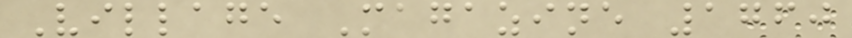Village Magazine 1760
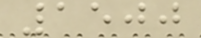1500
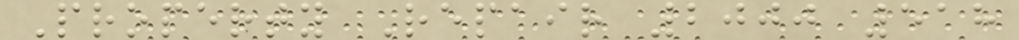Property Repair 2000 518
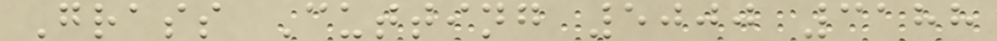Grass Cutting 5000 3188
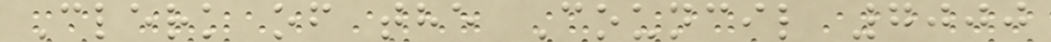Clerk of the Council 7000
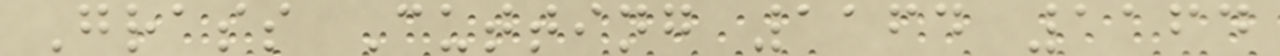Grass Cutting 1164 1164
